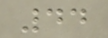44
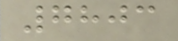7803
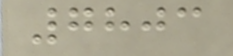7803
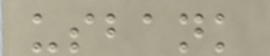usbank
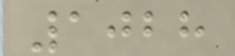1028
